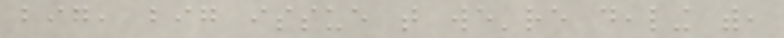big, big issue that we're dealing with,
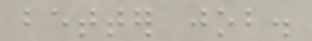better job.
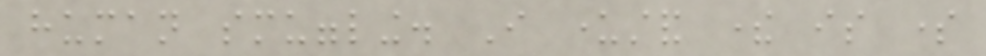human smuggling. I understand there is some
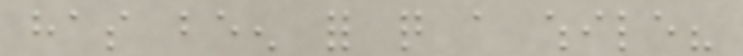has been for quite a while?
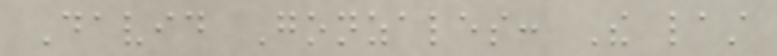David Gonzales: The last
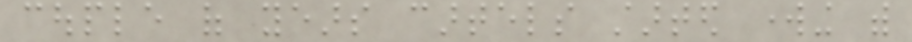couple of years cartels started working with
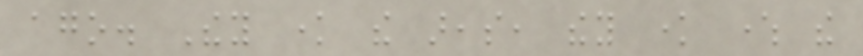ago. They know the areas, they know where the
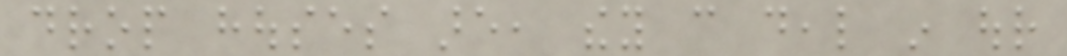drop houses are, they can deal in our
